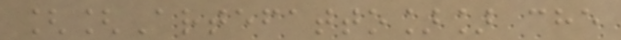[[Artefatto]] che
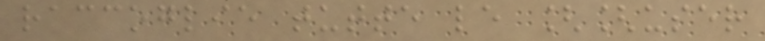raccoglie tutte le [[user
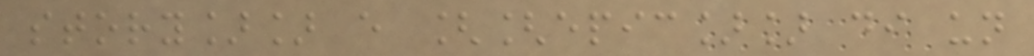story]] e [[epic]] di un
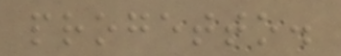progetto.
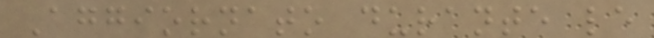Aggiornato durante le
